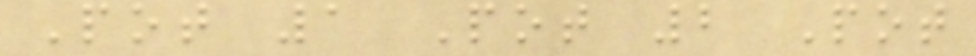Pot 1 Pot 2 Pot
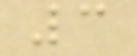3
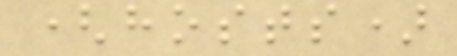(hosts)
